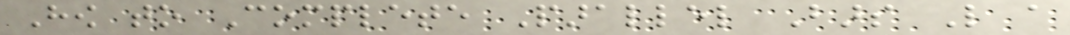How to Complete Parallel Bars Like a
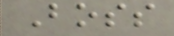Boss
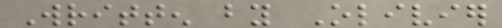Written by Olivier
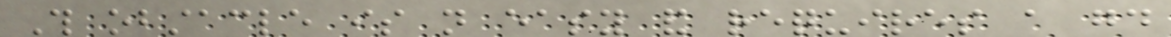This obstacle is not easy and requires a good
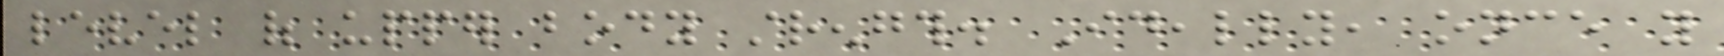level of upper body strength. Ideally, once you
